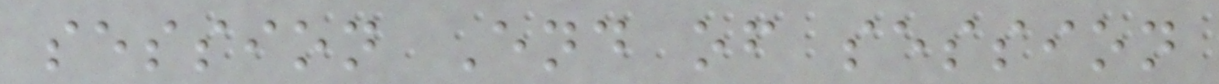session End of session
